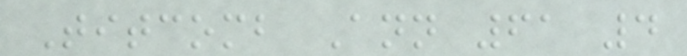Titcomb Ann 61 4
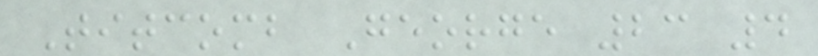Titcomb George 23 4
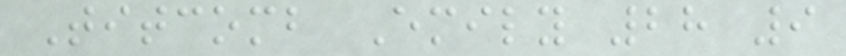Titcomb Emily 28 9
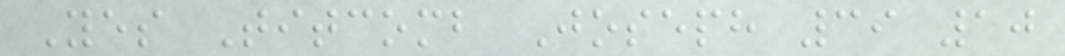Yes Titcomb Joseph 39 10
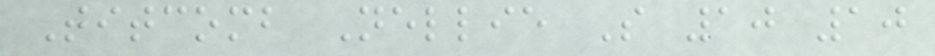Titcomb Nellie S 10 10
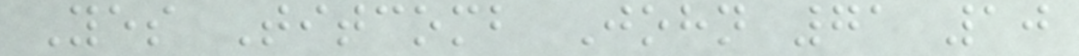Yes Titcomb John 71 10
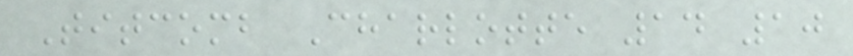Titcomb Charlotte 14 10
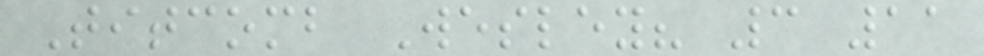Titcomb Wesley? 3 11
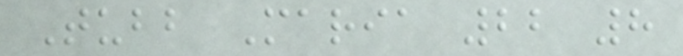Tubb Maria 22 8
